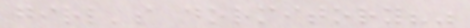girl's dormitory?"
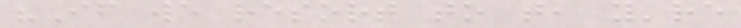"If we resort to that, you're
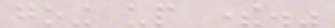going up there."
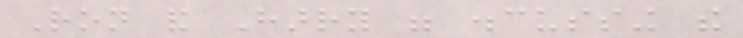Ron and Harry were discussing the
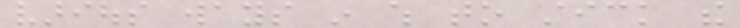various ways in which to stick the
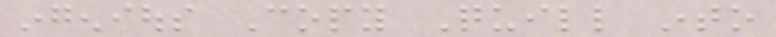ingenious Copy Quill into
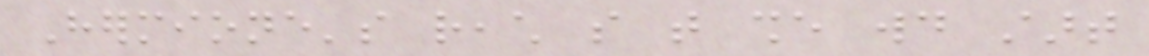Hermione's reach so that she would start
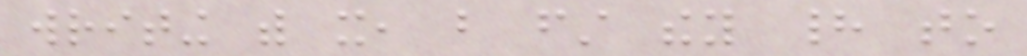writing with it, but first they had to
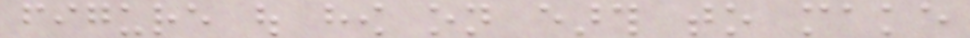figure out how on earth to make
